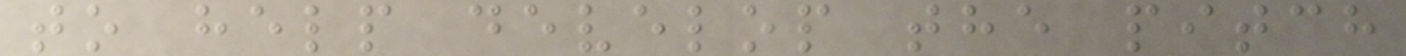to help develop the pitch
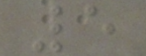5
